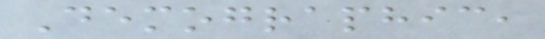Demographic,
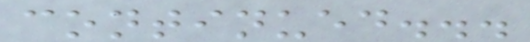continued...
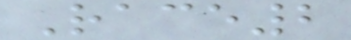Race2
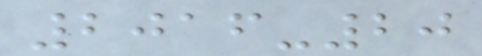2016-20
